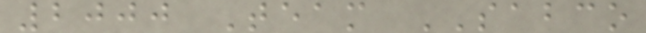2000 Team SABCO
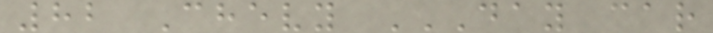82 Chevy DAY CAR
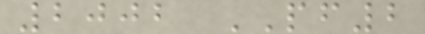2002 PF2
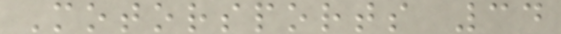Motorsports 34
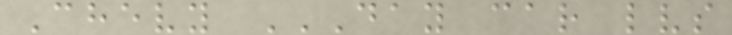Chevy DAY CAR LVS
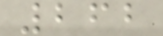262
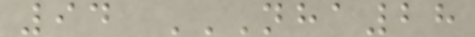94 NHA28
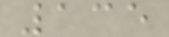135
